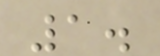1.
